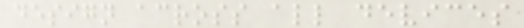design across all devices
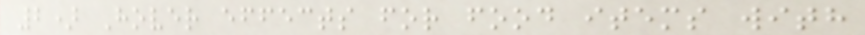2) Hover effects for food items with
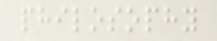philosophy
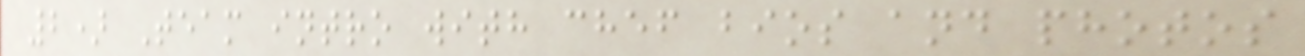2) Team intro with chef bios and photos
